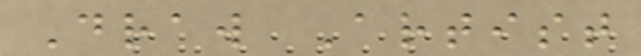Draw Artist
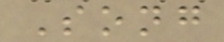Song
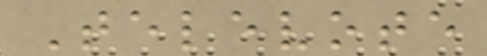Televote
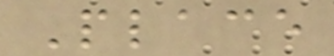Place
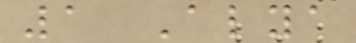1 Alya
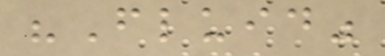"Fluid"
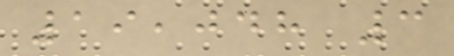19,048 3
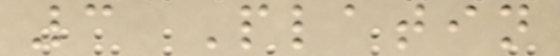3 Platin
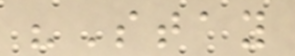"Stay
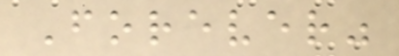Forever"
